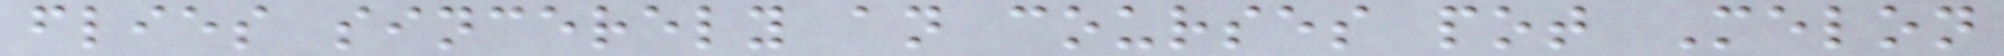flies sincerely an courses pot Melon
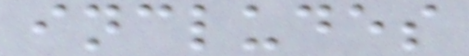includes
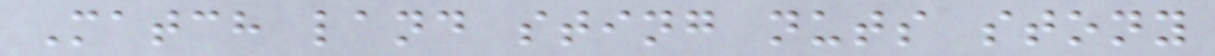Match land sting nuts stony
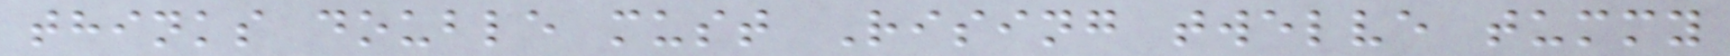thinks double must Rising twelve tummy
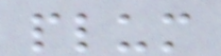plum
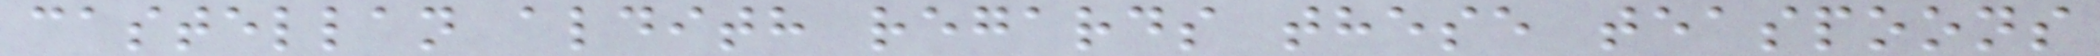castellan aldith regards these teaspoons
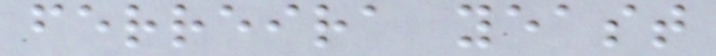ferreira yeast
